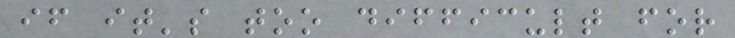if it's too difficult for
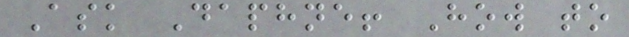Ask Daphne! How to
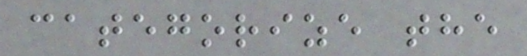categorize the
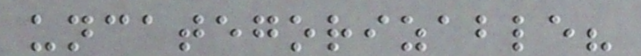uncategorizable?
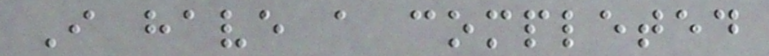I have a completed
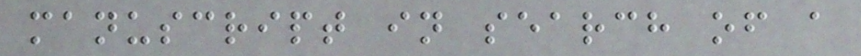manuscript in search of a
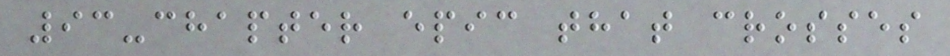93-chapter epic that crosses
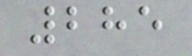285
